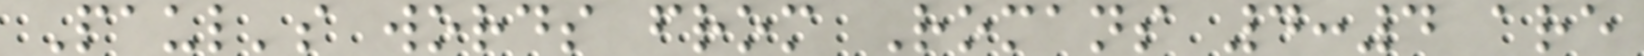Paul's words from Romans 4:4 are
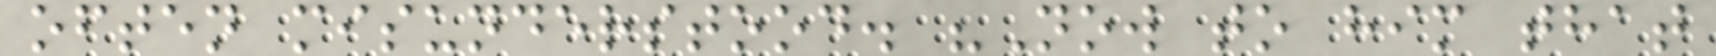often misunderstood. "Now to him that
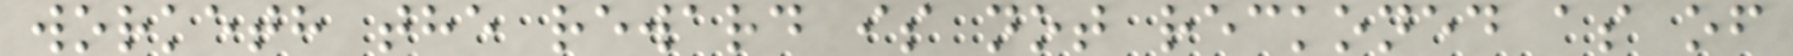worketh the reward is not reckoned as of
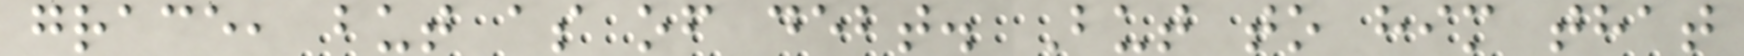grace, but as of debt. But to him that
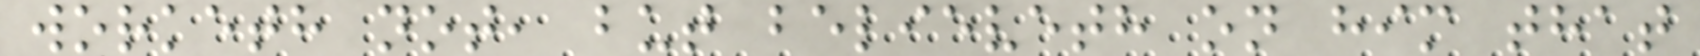worketh not, but believeth on him that
